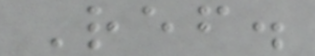Ref.
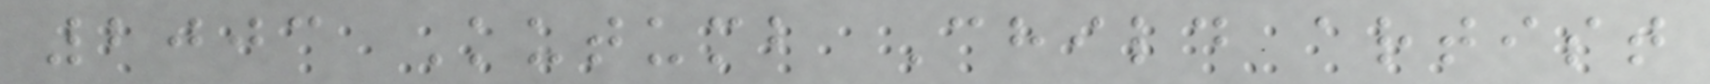2003 Kutumb Child artist
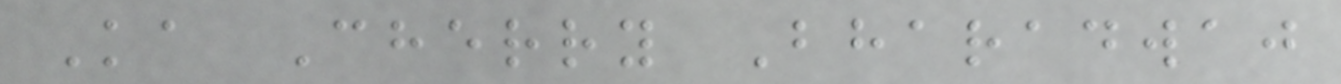Ka Cherry Bharadwaj
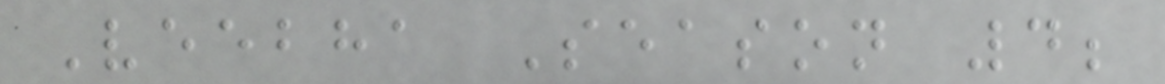Veebha Season 4;
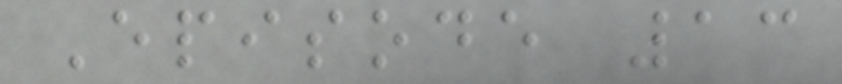Episode 13
